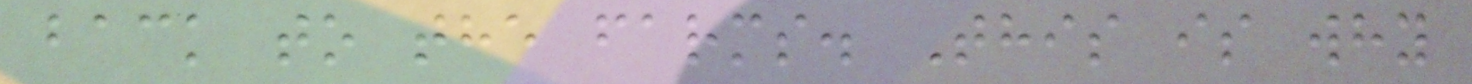back to the farms. This is why
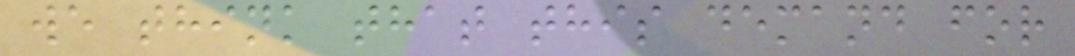we think that this demand for
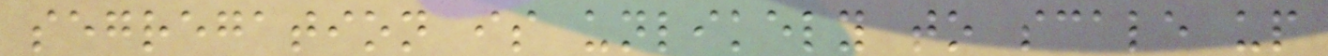segregation is unlikely to scale up
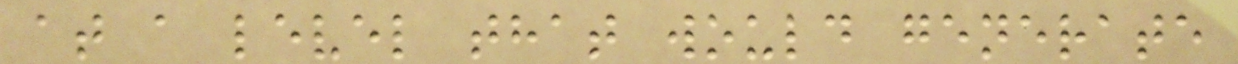at a level that would generate
